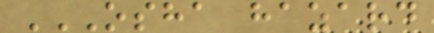OSHA HAZARD
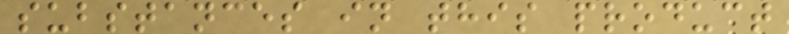substances in this product
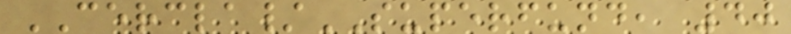CERCLA/SUPERFUND, 40
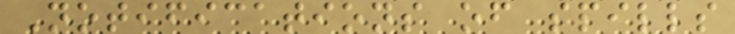Notifications of spills
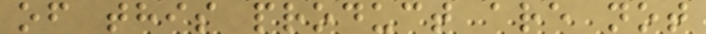of this product are not
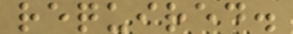required.
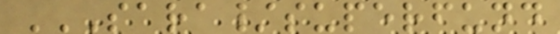SARA/SUPERFUND
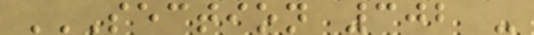SECTION 302 -
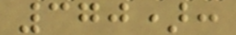370):
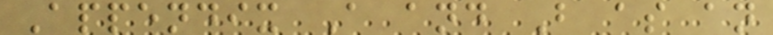Appendix A and B as an
